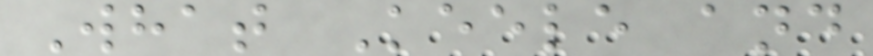What Keele and
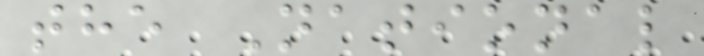the National
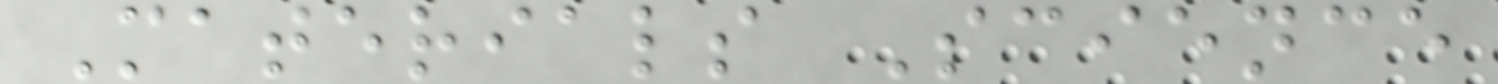Materials Science
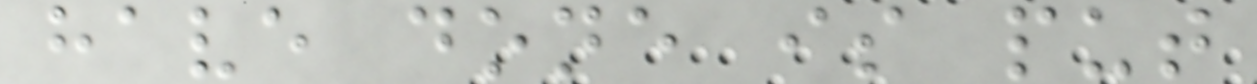have done is put
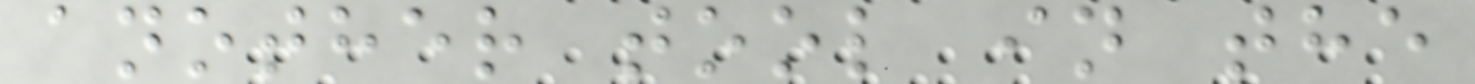another tool in the
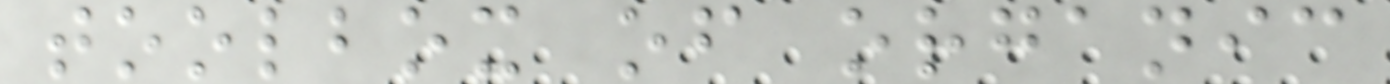toolbox of organic
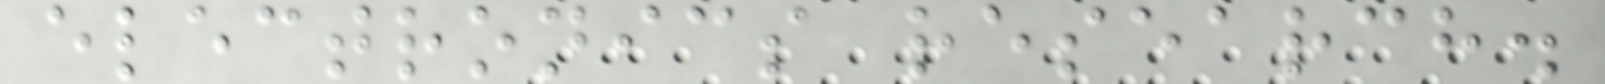electronics research.
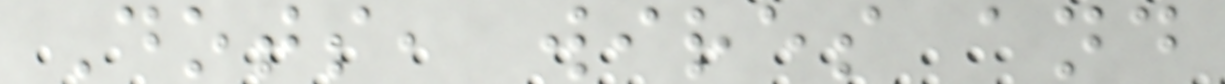Dots, wires and
